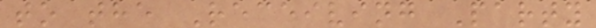to the Receiving Party
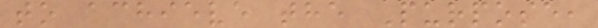to achieve the Purpose,
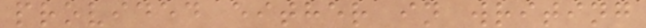provided either in writing
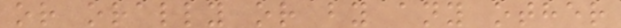or orally or by any other
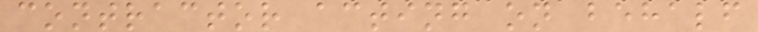contractor acting on behalf
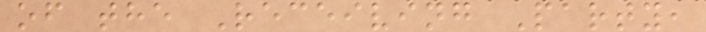of the Receiving Party,
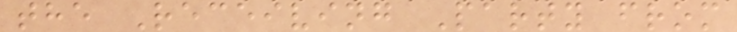the Receiving Party from
